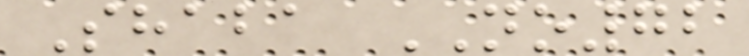Shaba NO72
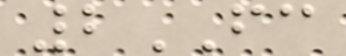2FC
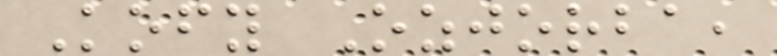Kofy Ozjorba,
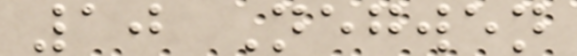10 Negwen
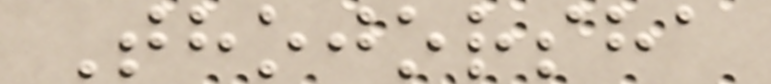Thojorsha
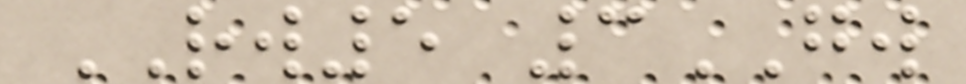RW5 3GW
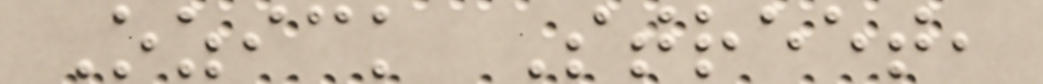Ozick Street,
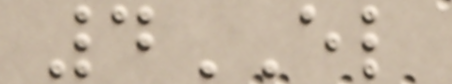4EL
